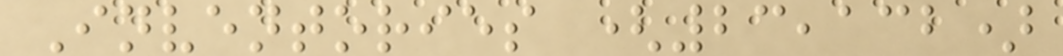Inventories (23,132)
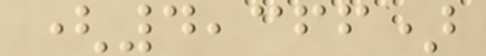(4,366)
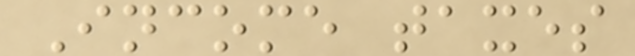Income taxes
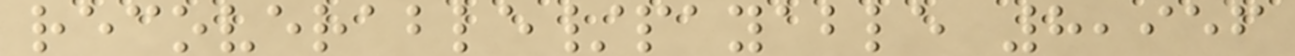recoverable/payable 8,956
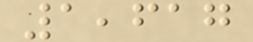1,617
